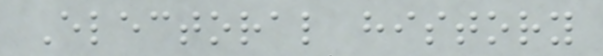Electoral history
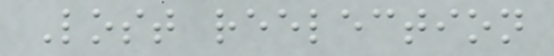Lost reelection
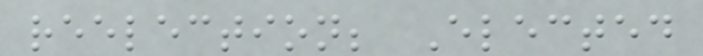reelection; Elected
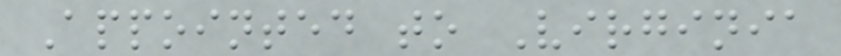Appointed to Virginia
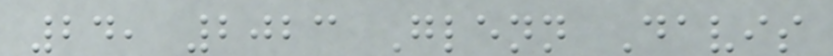24, 2023 Glenn Davis
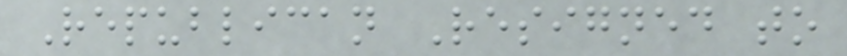Republican Resigned to
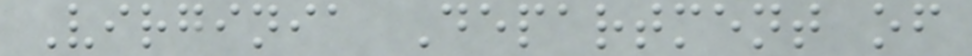Virginia Department of
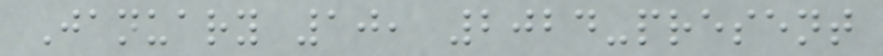January 10, 2024-present
